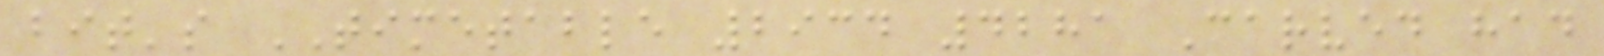bit's TIMETABLE 2934 4281 Carved had
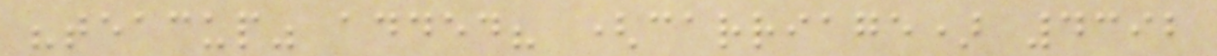"teacup" added? (carriage) 4392
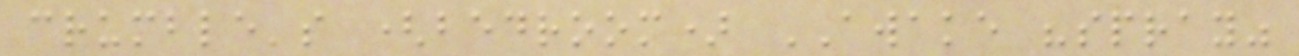crumble's (bedroom) AWAKE "spray"
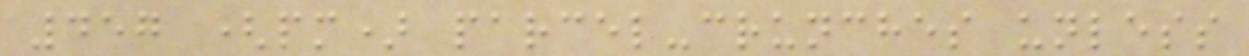457 (pm) parcel-crunches unless
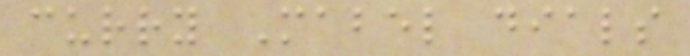curry Mabel dials
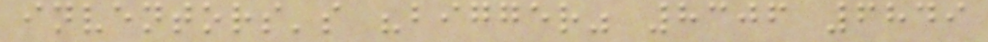inventors's "bigger" 8306 6849
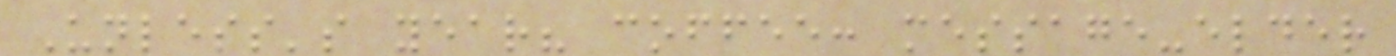Unless's year? coffee: message-elder
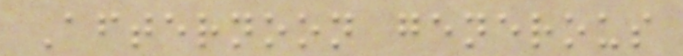Afternoon generous
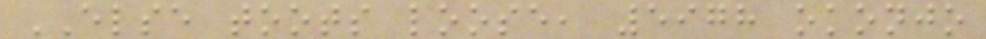ELSE toots loose, 5978 okonjo
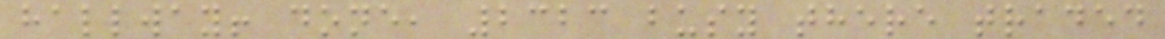hallway! done, 2323 busy there traded
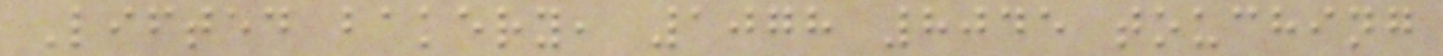Lifted bakery, 1078 8045 touching
